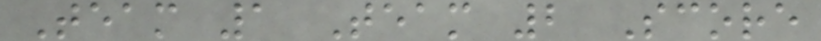Team 1 Team 2 Score
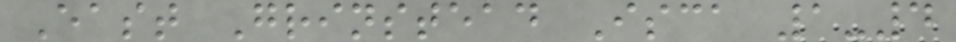East Grinstead Isca 1-4
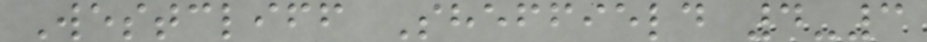Westcliff Sheffield 4-3
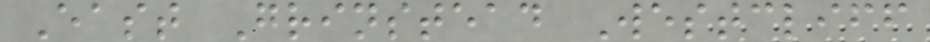East Grinstead Westcliff
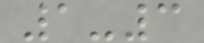1-3
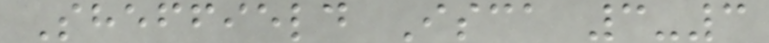Sheffield Isca 3-3
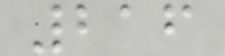216
